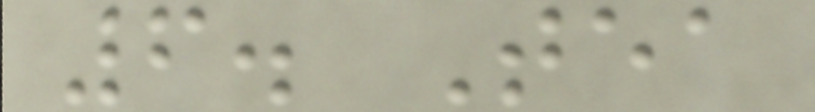6. Tea
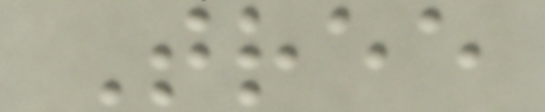Tree
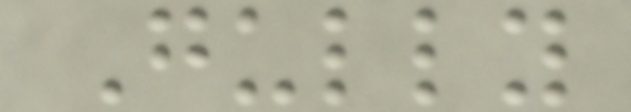Gully
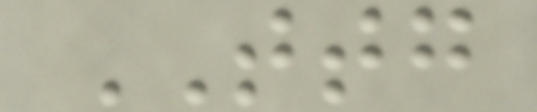TTG
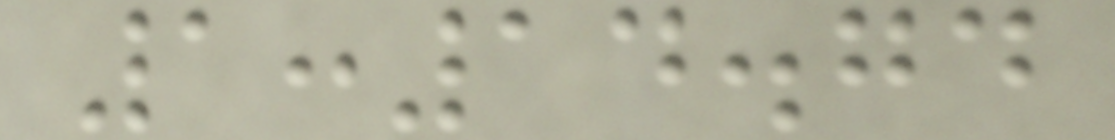1:14.74
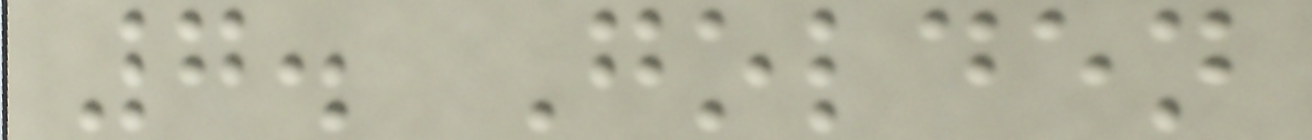7. Golden
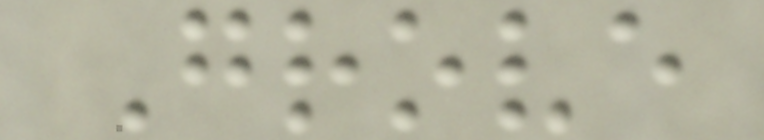Grove
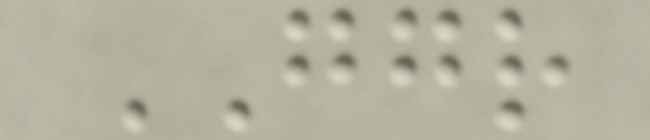GGR
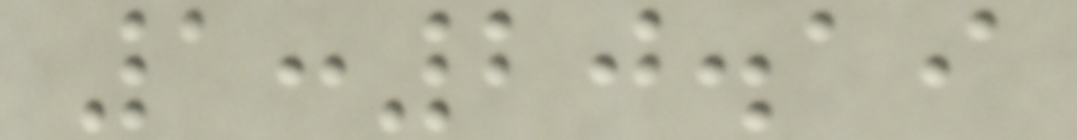1:20.19
